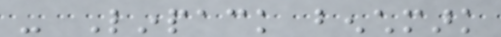- Linpack benchmark
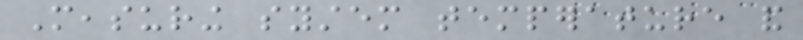Measuring system temperature and
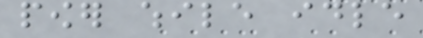power while idle
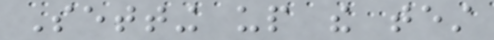Setting up the test
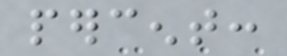percent:
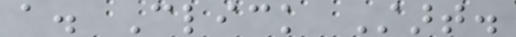a. Click Start.
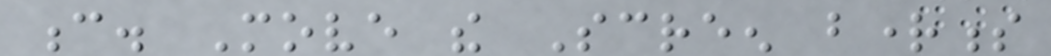c. Move the Screen brightness
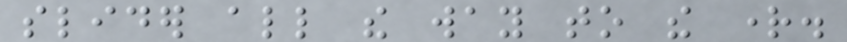slider all the way to the right.
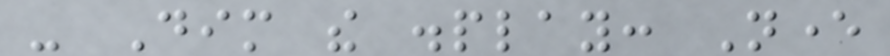- Dim the display: Never
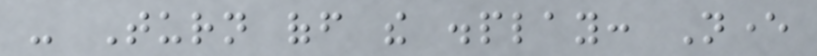- Turn off the display: Never
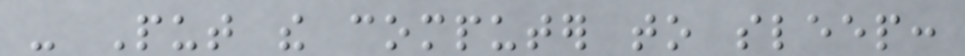- Put the computer to sleep:
